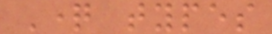Question types
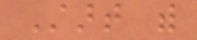Start with
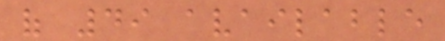of 49 available
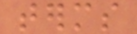terms
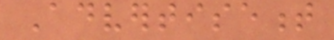Advertisement
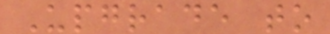Upgrade to
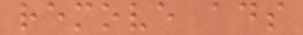remove ads
